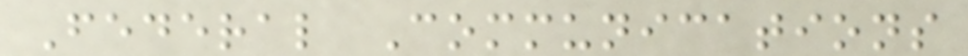Federal Communications
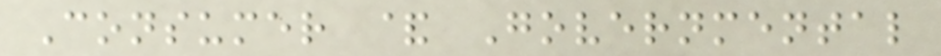Consumer & Governmental
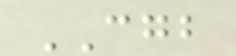CGB
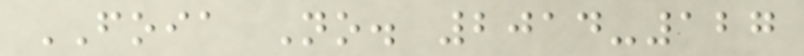FOIA No. 2014-127
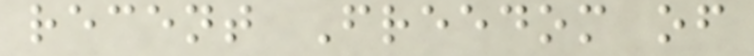recent Freedom of
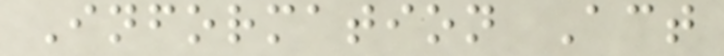Information Act
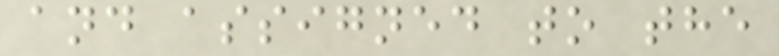and assigned to the
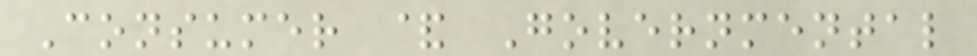Consumer & Governmental
